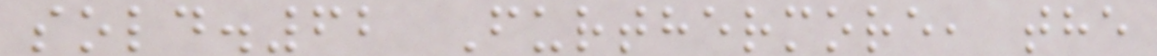sold.62 Furthermore, the
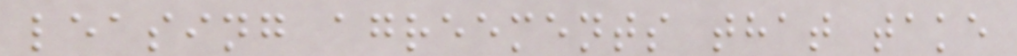leasing agreements that take
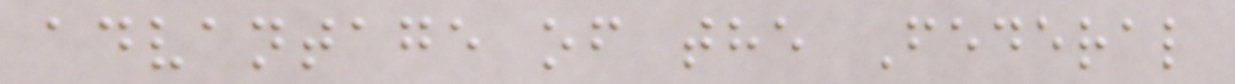advantage of the Federal
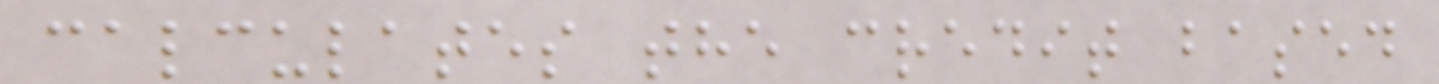calculates the credit based
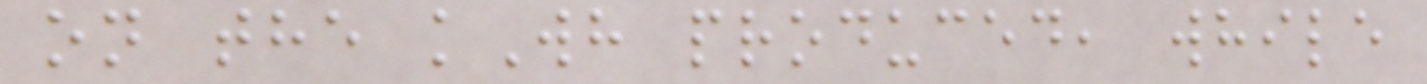on the kWh produced, while
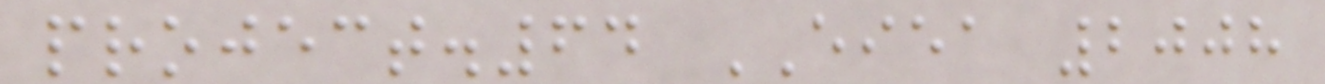project.64 EIEA 2008
